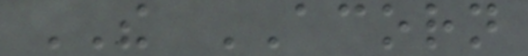THE ACORN
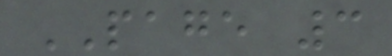PAGE 3
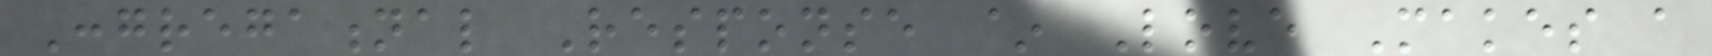Congregational Response ~ Love Makes a
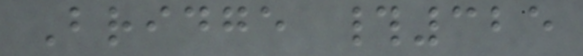Bridge #325
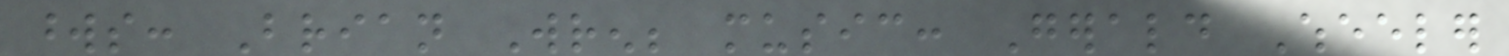words: Brian Wren; music: Gerald Wheeler
